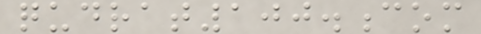qudrat100.com
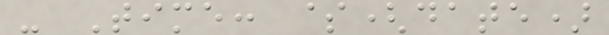- Time: $(date)
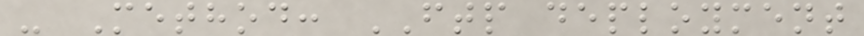- Method: FTP deployment
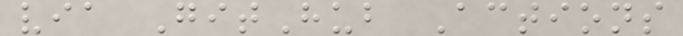via GitHub Actions
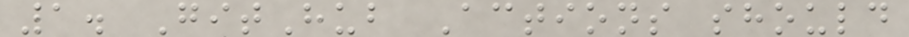1. GitHub Actions should
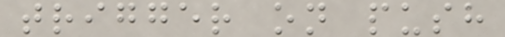trigger on push
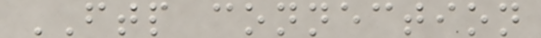FTP connection
